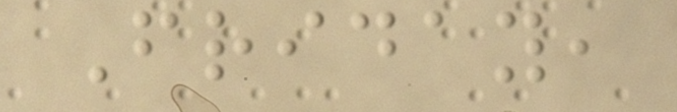Friday,
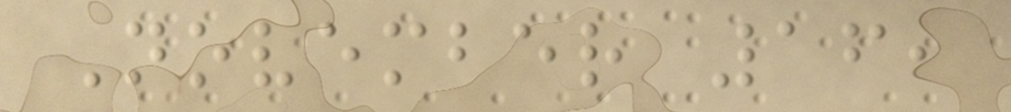November 16,
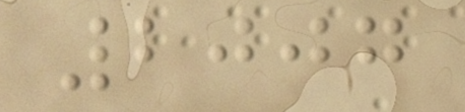2007
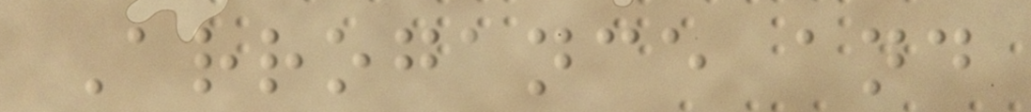Arrogance and
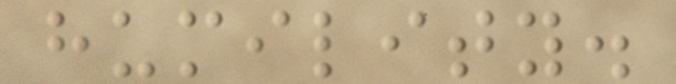humility.
